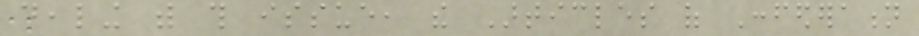dealing with this issue, the Articles of Confederation
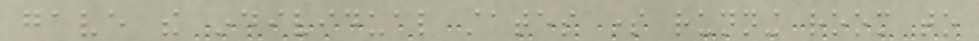gave the individual states some running room to
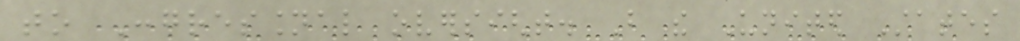to Congressional oversight. But the United States
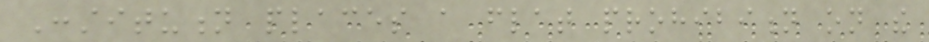Constitution places a flat prohibition on the
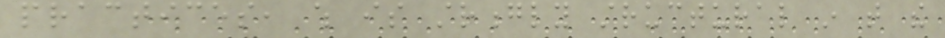practices, which is strongly structural in that the
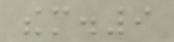them.9
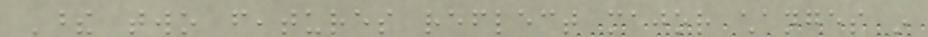These two features reflect major changes in
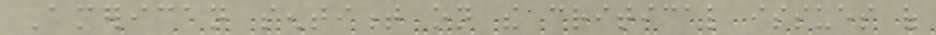American sentiment on the critical issues of
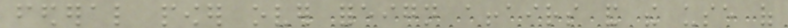federal power over foreign affairs and the use of
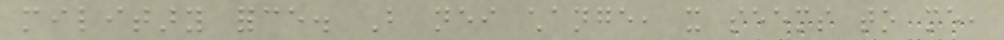military force. But neither change, it seems to me,
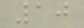10
